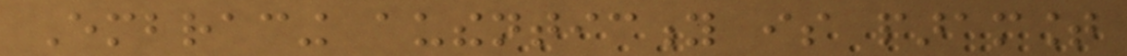Embracing authenticity is paramount
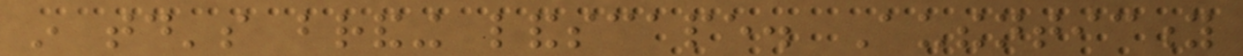in today's branding landscape. Authenticity
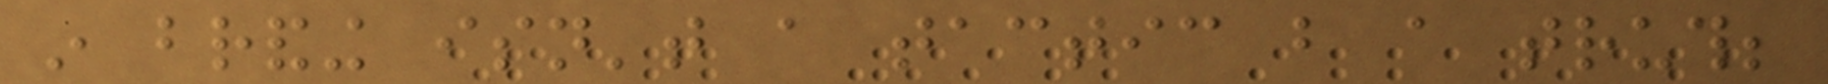in branding isn't a tactic but a truth;
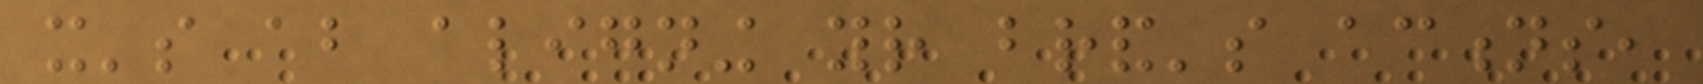it's about aligning your brand's actions,
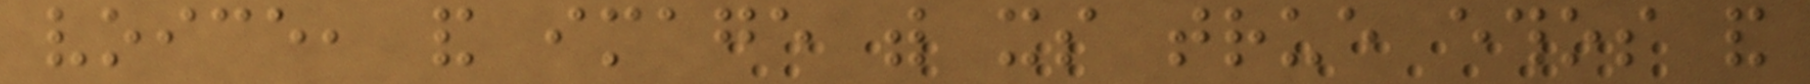voice, and image with its true ethos and
